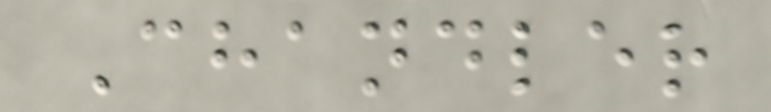Chandler
